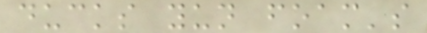ducks yun foam's
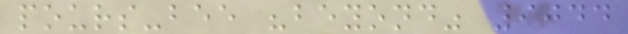pours-bee "beyond" 9044
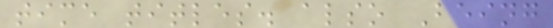time titles. also Being
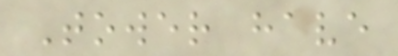Tower have
